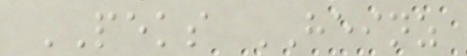PEKS HEINZ
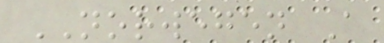NORWEGEN A
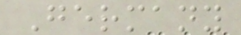Germany
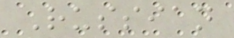Russian
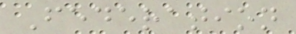Federation
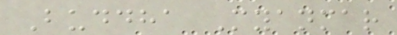Buddha Myanmar
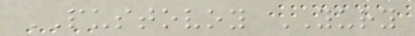PUSTOVOY YURY
